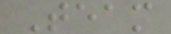Team
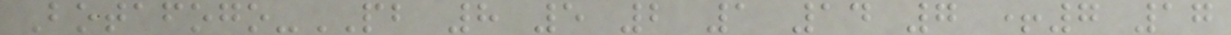Botafogo-PB 8 5 2 1 14 7 +7 17
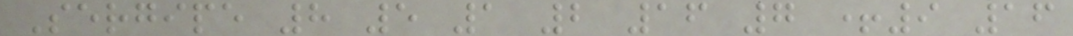Sergipe 8 5 1 2 16 7 +9 16
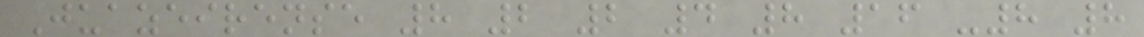Juazeirense 8 2 2 4 8 16 -8 8
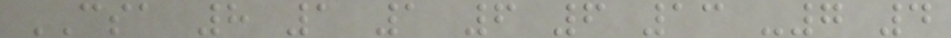CSA 8 1 1 6 6 13 -7 4
